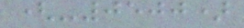(-0500)
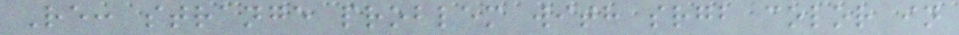Re: strange problem with srgb color in
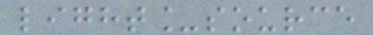light_source
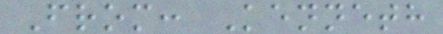From: Kenneth
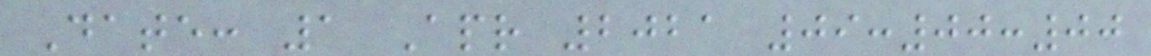Date: 1 Apr 2021 09:00:00
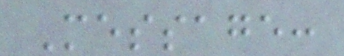Message:
